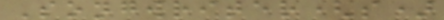Songwriter(s)
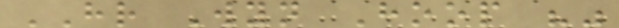HR Wyn Hoop ""
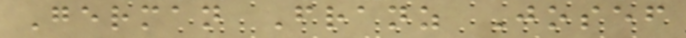German Franz Josef
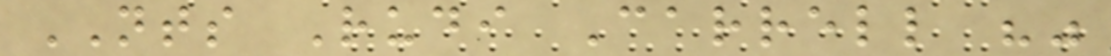NTS Rudi Carrell ""
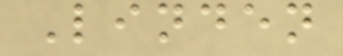Linden
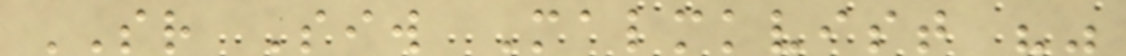SR Siw Malmkvist ""
